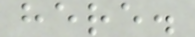here.
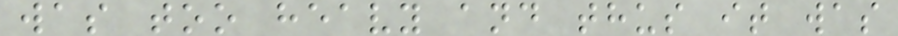was too heavy and thus it was
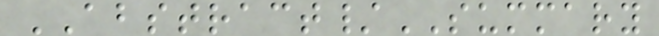ABSTRACT/SUMMARY
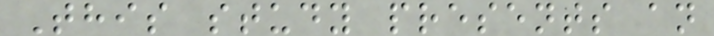This study presents an
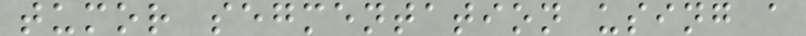tumor segmentation using a
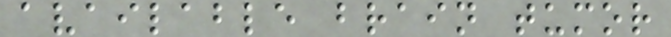available brain tumor
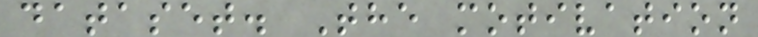dataset. The motivation
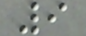9
